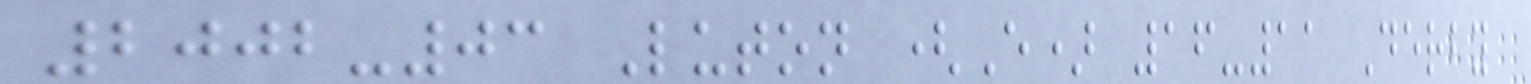2002-03 Luton (E) 16-11 Derby
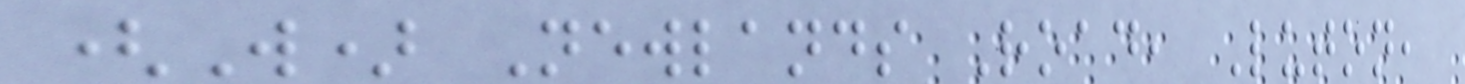(W) Newlands Road, Luton,
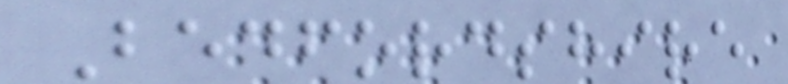Bedfordshire
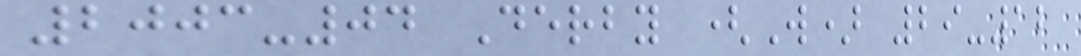2003-04 Derby (W) 29-12
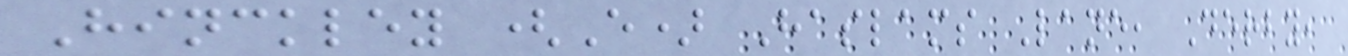Hinckley (E) Haslams Lane, Derby,
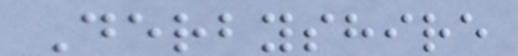Derbyshire
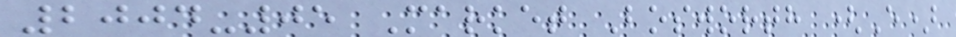2004-05 Market Bosworth (E)
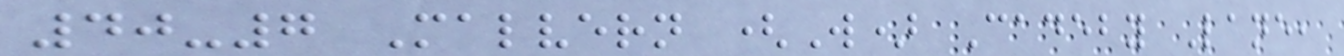40-7 Malvern (W) Cadeby Lane,
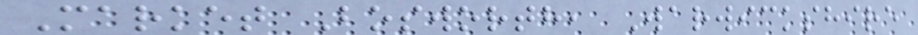Market Bosworth, Warwickshire
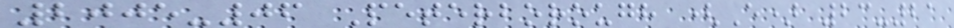2005-06 Peterborough (E) 23-21
